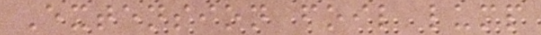Extension foil lump
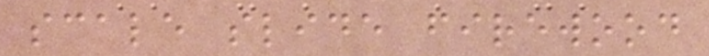scale slide firewood
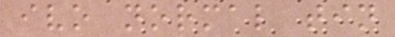ivo normal tin
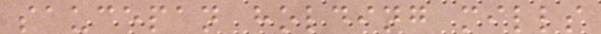saucepan holding mills
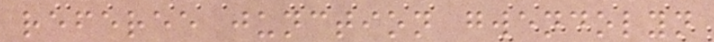referee junction gwendolyn
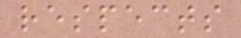respects
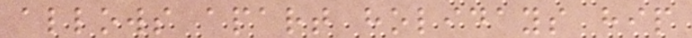allows apart holidays hip
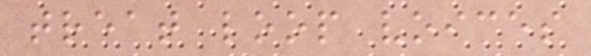treat loop voices
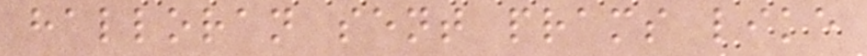halloran sent prams like
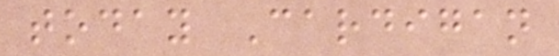today Cardigan
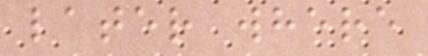later where
